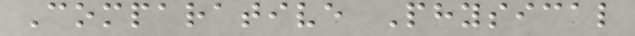Comparative Physical
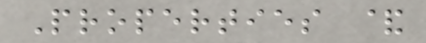Properties &
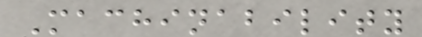Machinability
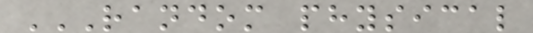RANDOM PHYSICAL
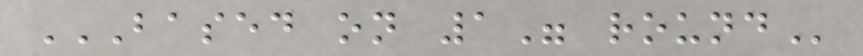BASED ON 1" ROUND
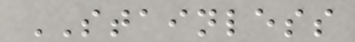STAINLESS
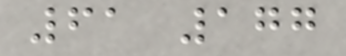61 177
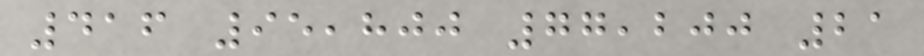416 95,800 77,200 21
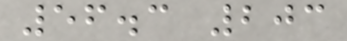56.3 203
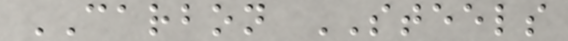CARBON STEELS
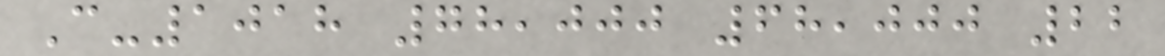C-1018 78,000 68,000 22
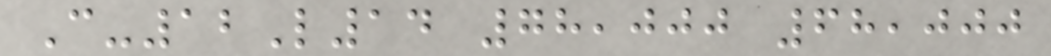C-12L14 78,000 68,000
